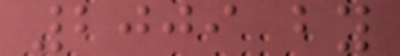2009 by
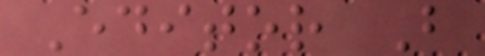Editor B
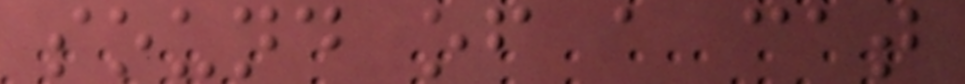sound of a cat
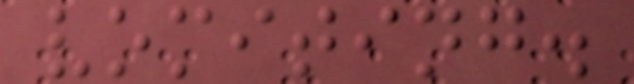vomiting.
